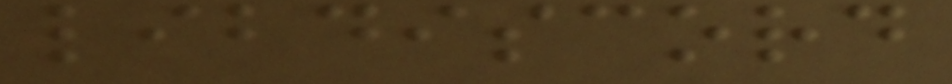libdiscord
